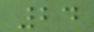24
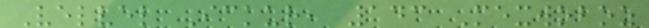Velvel Ickur, 143 Mexwoboz
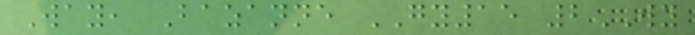Way, Bazanne GY15 2WY
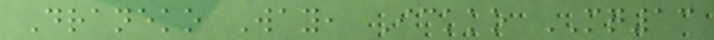Draneko Way, Ickko MQ13
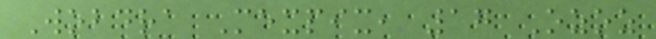Wobdra Mexpix, 17 Ozoz
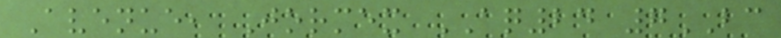Avenue, Jormex AQ24 7BC
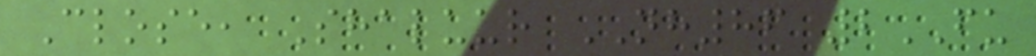Close, Shaluur NH86 2FU
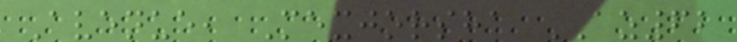Avenue, Mexjorsha AZ62
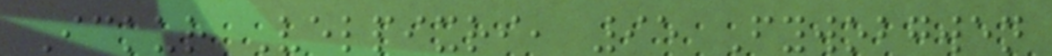Ickur Velpixri, 95 Fywobgwen
